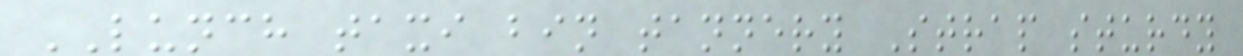LUNCH taxi bin tannery Strap sturdy
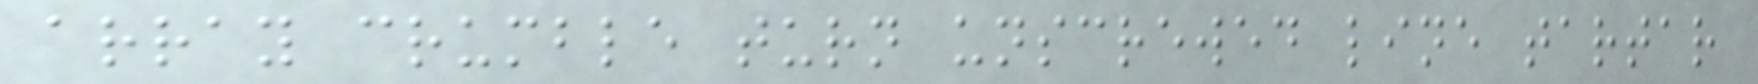array crumble turn unscrewed line tartar
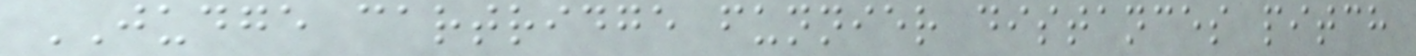JUDGE cartridge funnier distances pitch
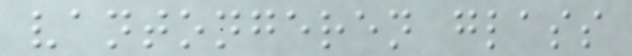vantongeren glass
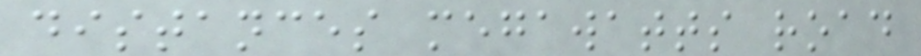distances megawatts road
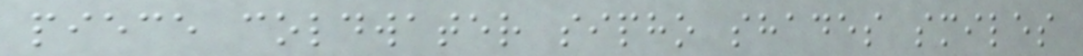piece coldwater sipho shades smiles
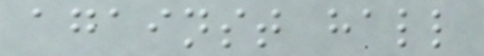against hall
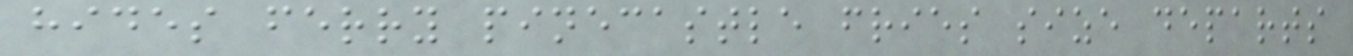hides ferry pinecastle fries size departs
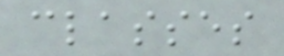classes
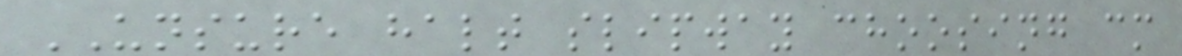UNSURE halt slipway choosing cm
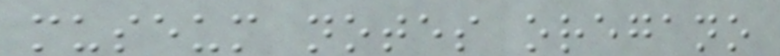museum notes oregano
